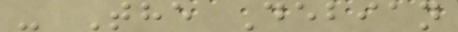- The Debian
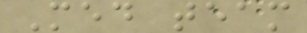Med team
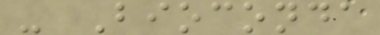- Bioconda
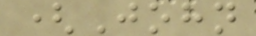(John
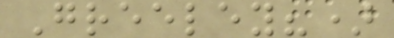Greeley?)
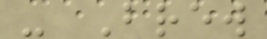- Brew
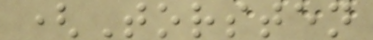(Torsten
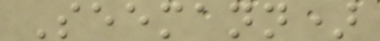Seemann)
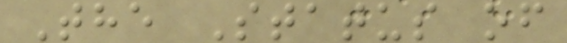The Status of
